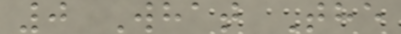0 What The
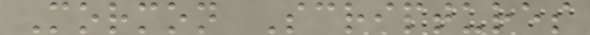Mormon Scriptures
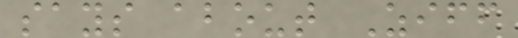says about Ziff
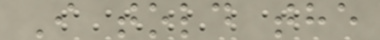I told the
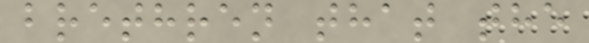brethren that the
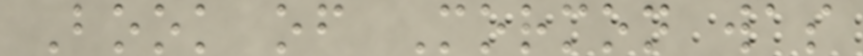Book of Mormon was
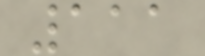111
